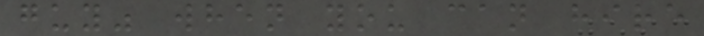guy" when you can hire
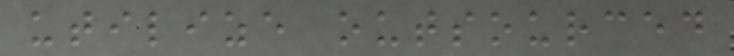utilize outsourced
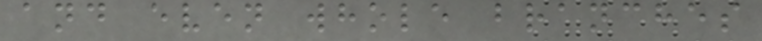and even whole branches
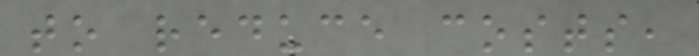to reduce costs,
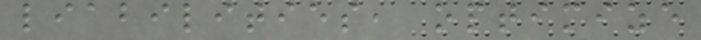liabilities, optimize
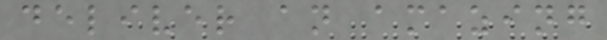deliver an amazing
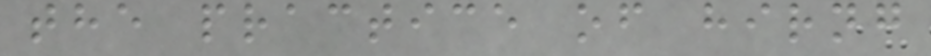the practice of hirng
